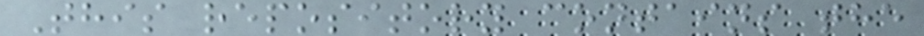This repository contains the
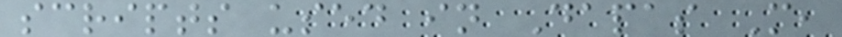scripts used in Dapas M,
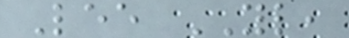Lee YL,
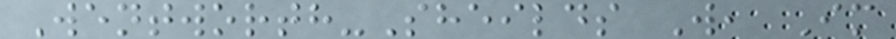Wentworth-Sheilds W, Im
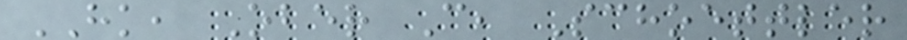HK, Ober C, Schoettler
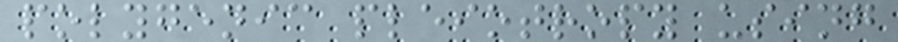polygenic pleiotropy using
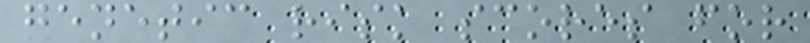genetic risk scores for
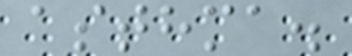asthma.
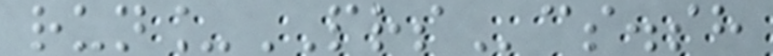run_PRScs.sh
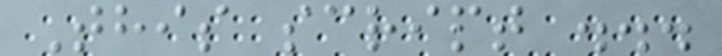This script ...
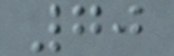70
